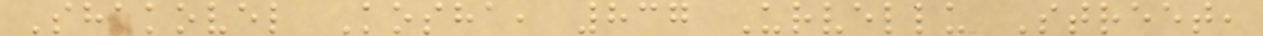Shakovel Kosha, 837 Urvellu Street,
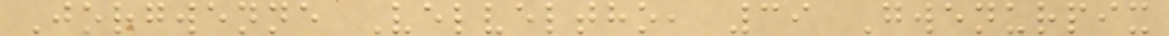Jorgwenne Velveltho, 39 Gwenurpix
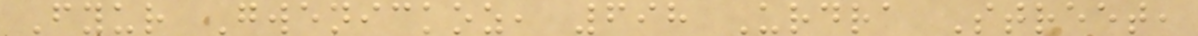Fyur Gwenickoz, 698 Urdra Street,
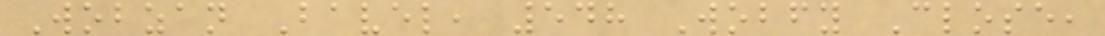Wobzan Bavel, 548 Wobfy Close,
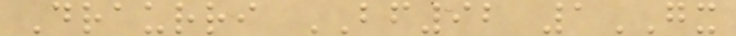Draurri BF92 1GX
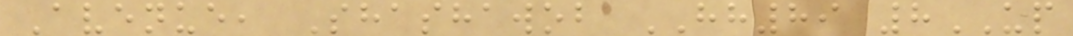Avenue, Shashawob HH89 8UP
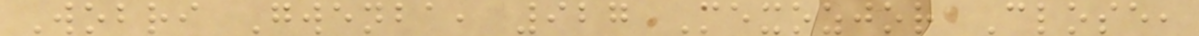Wobri Gwenba, 927 Mexozjor Close,
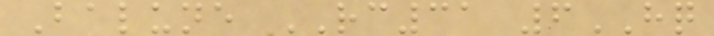Balune RC31 6HQ
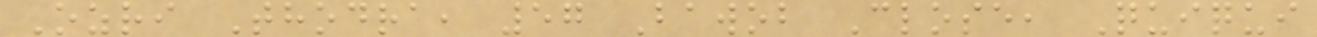Ozri Thodra, 57 Bawob Close, Quiqui
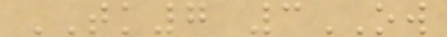TK7 3OW
